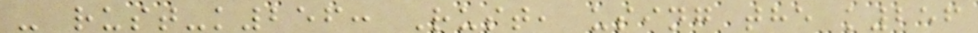- rust-k256: Rust, using the k256
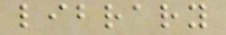library
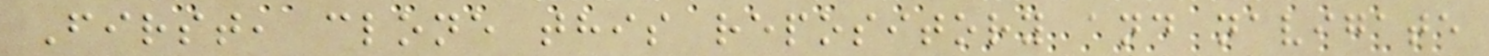First, clone this repository and navigate
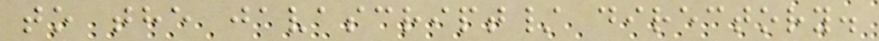to the javascript/ directory.
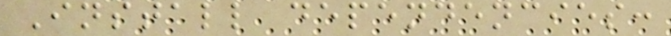Install dependencies:
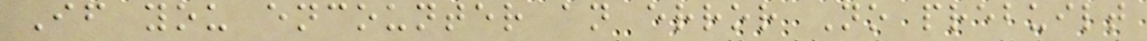If you encounter an error No prebuilt
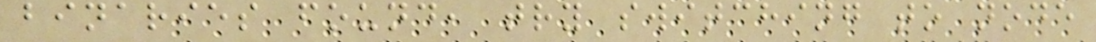binaries found, try switching to node
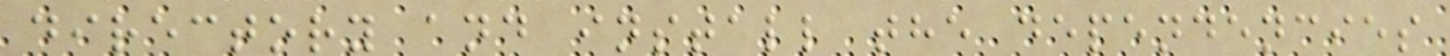directory and install the dependencies
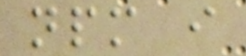npm i
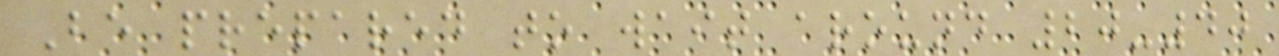Be prepared to wait around 20-40
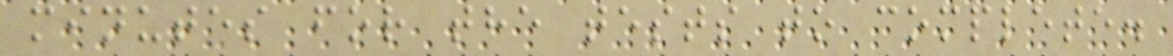minutes for the tests to complete.
